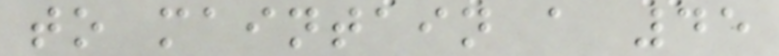to maintain a 45
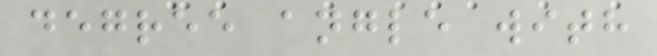degree angle with
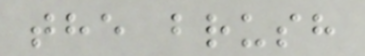the brush
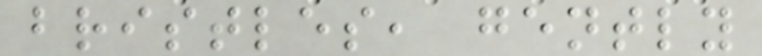bristles, gently
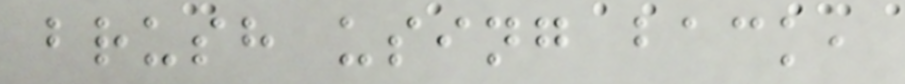brush using back,
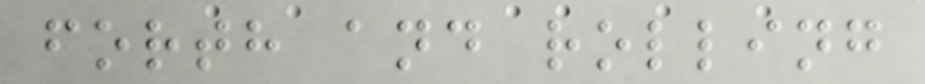forth and rolling
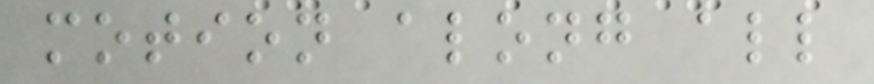motion along all
